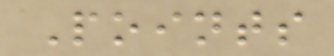Points
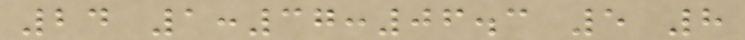24 1:37:06.3 5 8
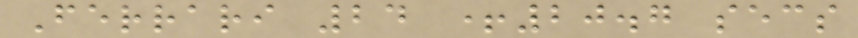Ferrari 24 +20.7 secs
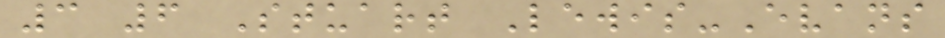3 6 Stuart Lewis-Evans
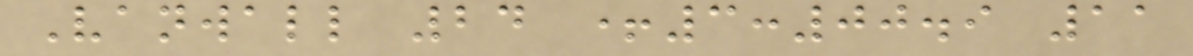Vanwall 24 +3:00.9 11
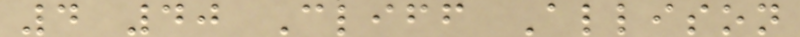4 40 Cliff Allison
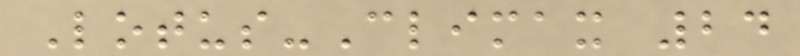Lotus-Climax 24
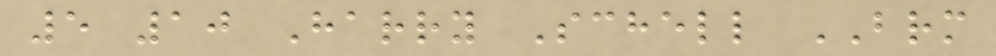5 10 Harry Schell BRM
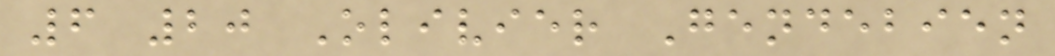6 20 Olivier Gendebien
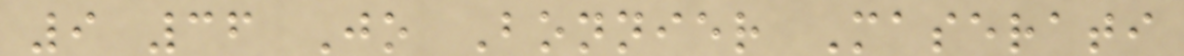9 36 Jo Bonnier Maserati
